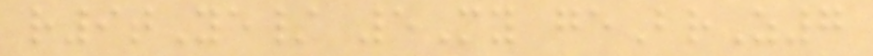r9tYe/ 5My geBrZ7
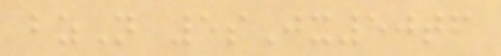bzN 5sJx50tf
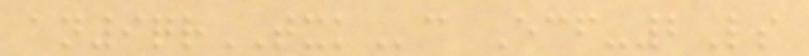an9qrTXKc Ecf-2Ls
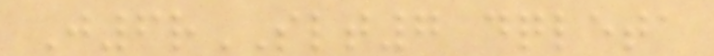J6rSLT7 dqleta
